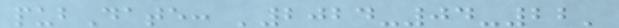pubDate: '2024-04-22'
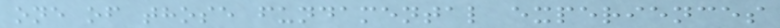one of those fundamental experiences
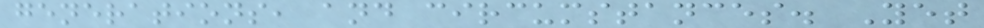generations, and circumstances. Yet
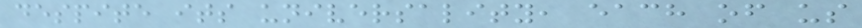despite its universality, each of us
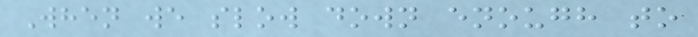When we slow down enough to
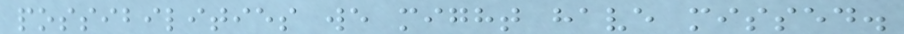possibilities we might have missed.
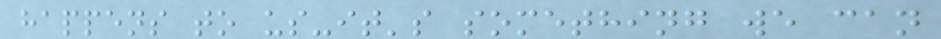happens to us-it's something we can
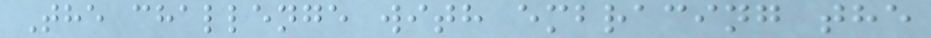The challenge with embracing the
